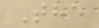The
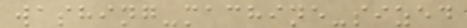washing-machine-sized
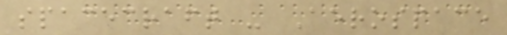spacecraft - Aerospace
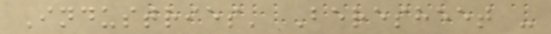Industries' Beresheet -
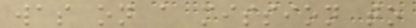was on a mission to
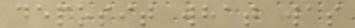deposit what was
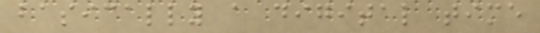basically a digital time
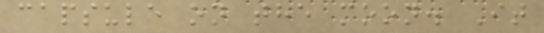capsule on the moon. It
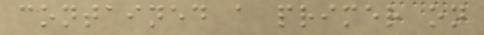contained a primer on
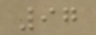97
